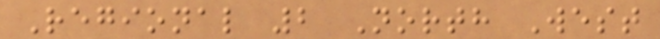Regional 2 North West
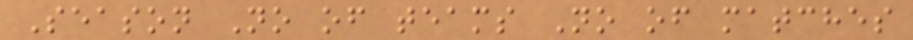Season No of teams No of matches
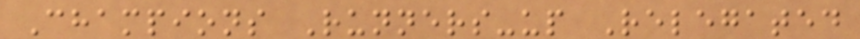Champions Runners-up Relegated
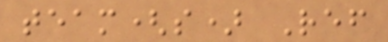team(s) Ref
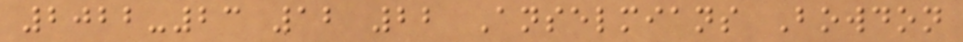2022-23 12 22 Anselmians Bowdon
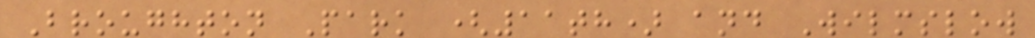Broughton Park (11th) and Wilmslow
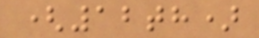(12th)
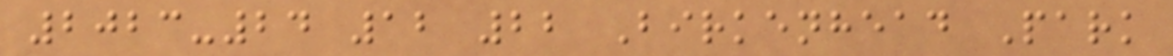2023-24 12 22 Birkenhead Park
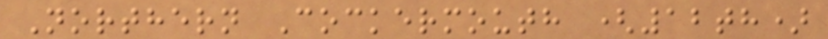Northern Cockermouth (12th)
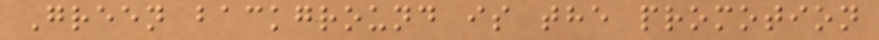Green background is the promotion
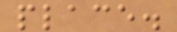place.
